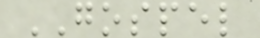GOSPEL
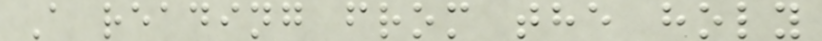A reading from the holy
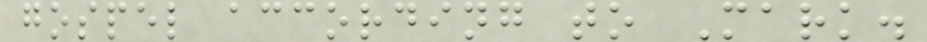gospel according to Mark.
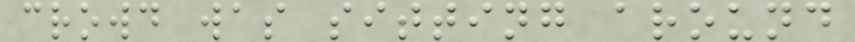crowd was sitting around
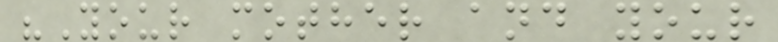"Your mother and your
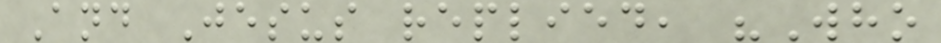And Jesus replied, "Who
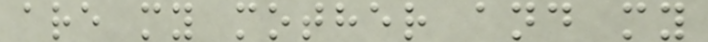are my mother and my
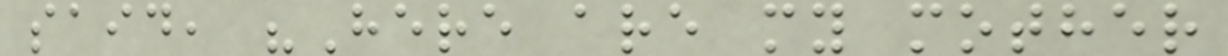said, "Here are my mother
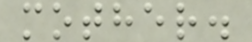mother.
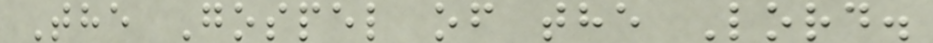The Gospel of the Lord.
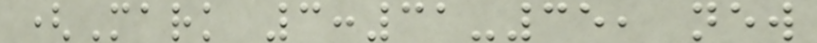(Mark 3:31-35, new
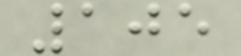105
